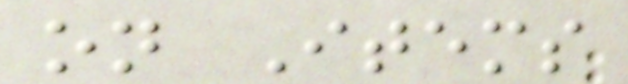on Items
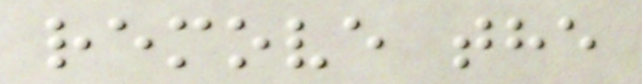remove the
